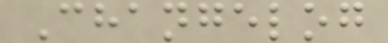Changelog
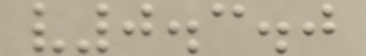v0.3.0
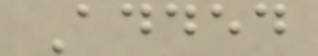Added
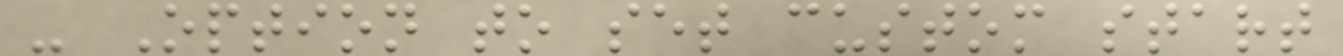- Option to set custom start
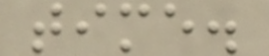time.
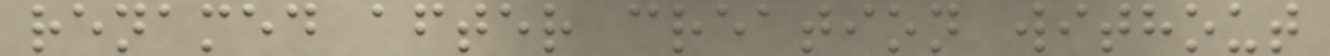renamed after creation without
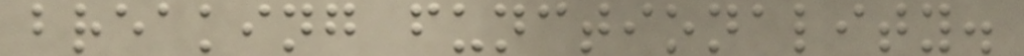breaking functionality.
